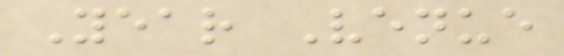Year Venue
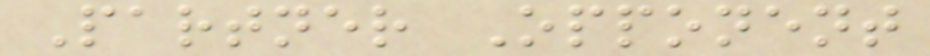Partner Opponent
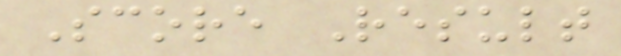Score Result
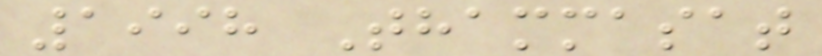1998 Thammasat
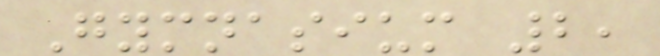Gymnasium 2,
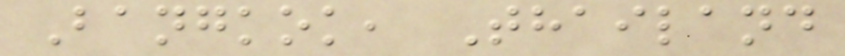Bangkok, Thailand
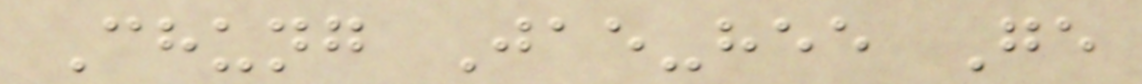Chung Jae-hee Ge
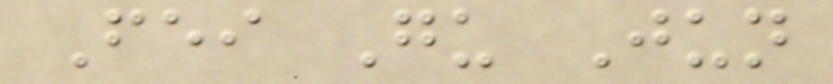Fei Gu Jun
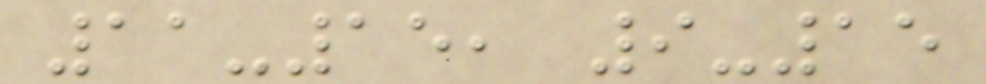11-15, 9-15
